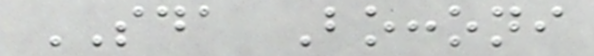SDA Bocconi
